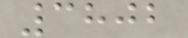3802
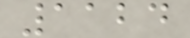1124
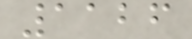1126
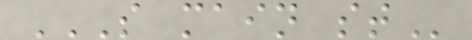S MAIN ST
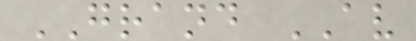GRAND AV
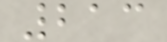213
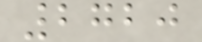2720
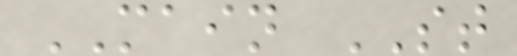MAIN ST
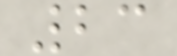23
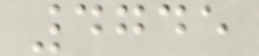4745
